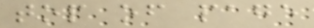top of page
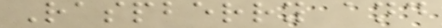Raspberry and
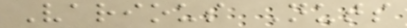Various Nuts
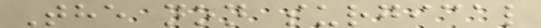The non surgical
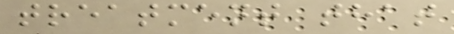treatment that
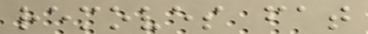removes fat
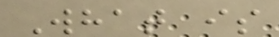What is
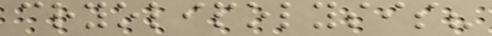cryolipolysis?
